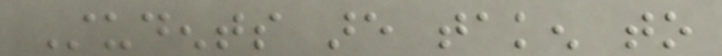Students are taken to
